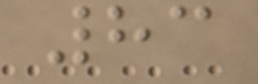83
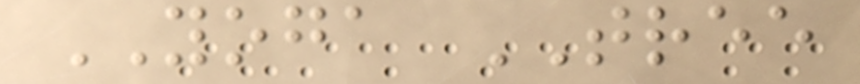YOGA TREE
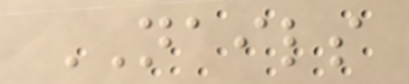NAILS
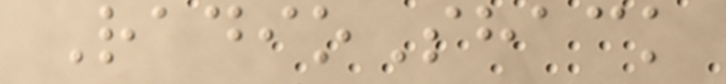RadioShack
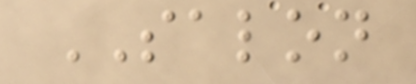SALON
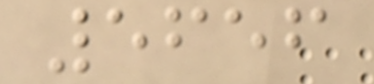5656
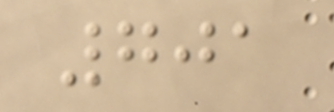701
